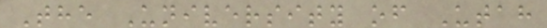The University of Utah
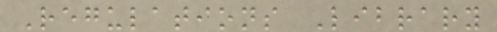Regulations Library
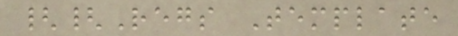{{Regs Template
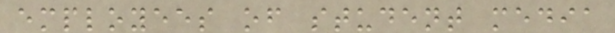employees of student media
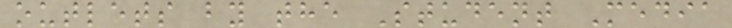outlets by the Student Media
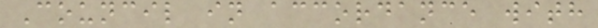Council in accordance with
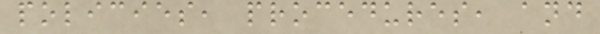policies, procedures, and
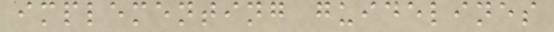implementing guidelines
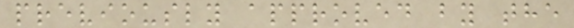previously approved by the
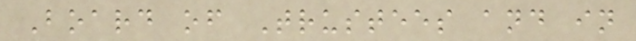Board of Trustees and in
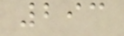293
